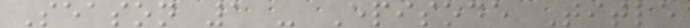Season 1 - Episode Title
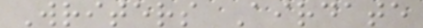Writers Airdate
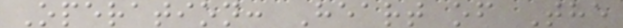Operation: Heart of The
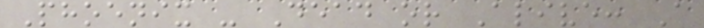Phoenix - Dead or Alive: A
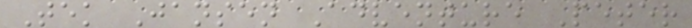Tek Jansen Adventure Peter
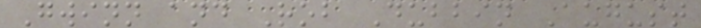Gwinn and Rob Dubbin August
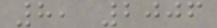8, 2006
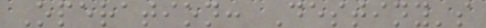Operation: Destiny's
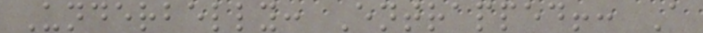Underbelly: Entrapped!: A
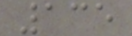135
